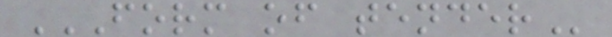FORM OF TENDER
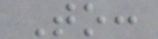To:
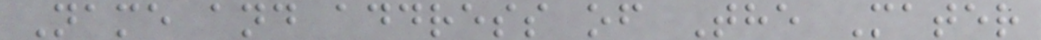Name and address of The Mater
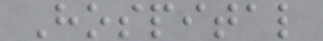Hospital
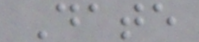Date
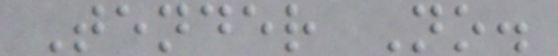Tender No.
